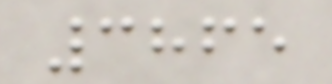3865
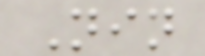Nin
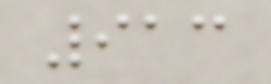913
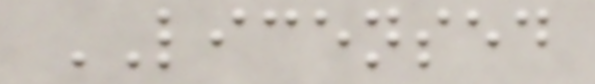LICENSED
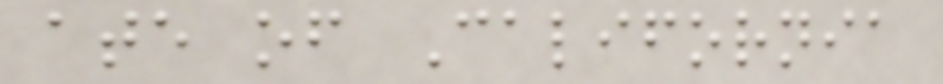ate of California
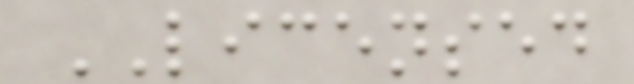LICENSED
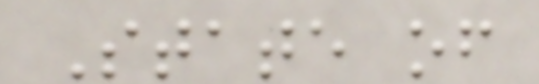State of
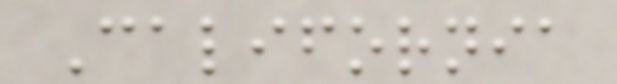California
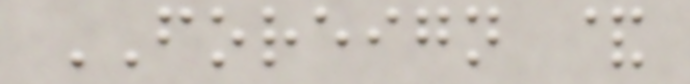FOREIGN &
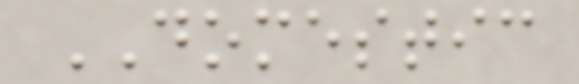DOMESTIC
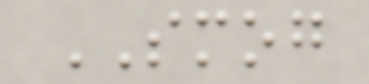SMOG
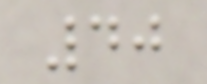40
